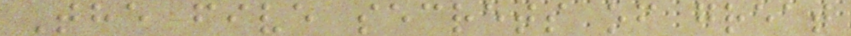The five secrets of great
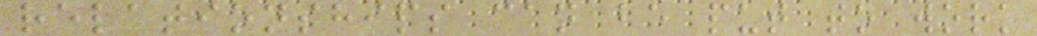relationships can be put to work
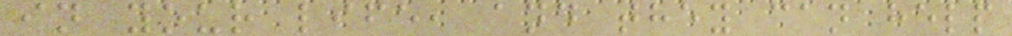in your life, and they can help
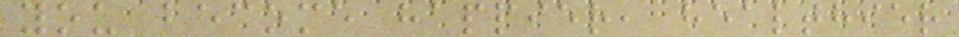you become happier, healthier
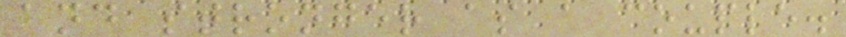and stronger as a couple.
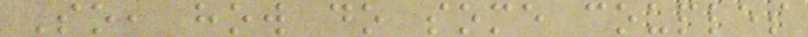So, how do some couples
